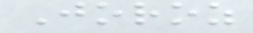Joroz
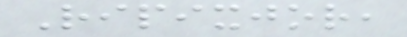Ripixjor,
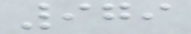979
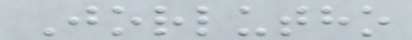Jorlutho
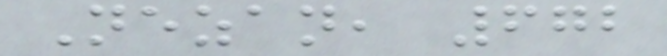Nezan, 672
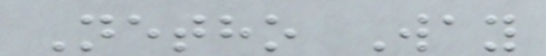Netho Way
